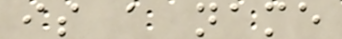is a name
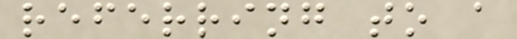referring to a
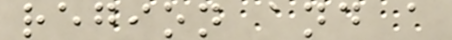region and a
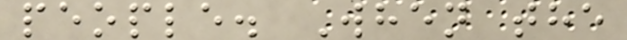people. When the
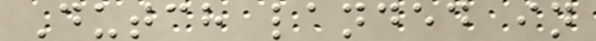Dutch landed in
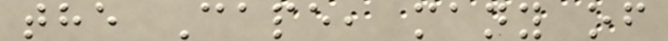the Cape, many of
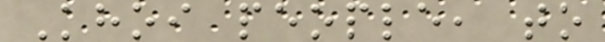Khoi people, to
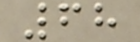68
